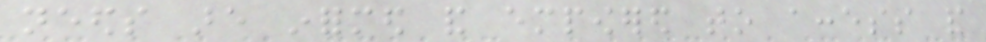needs are informed and empowered to access and
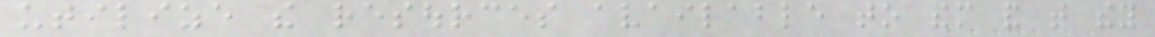utilize the resources available to them and that they
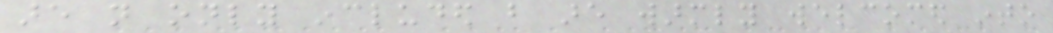are not only included but are warmly welcomed into
